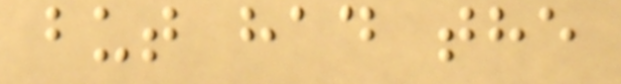but had the
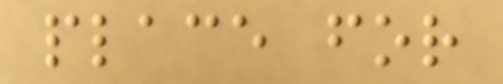place for
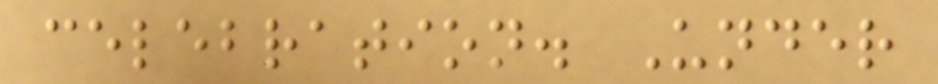celebration. Under
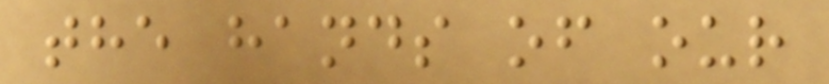the hands of our
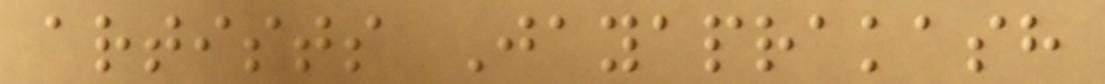artists Jayaprakash
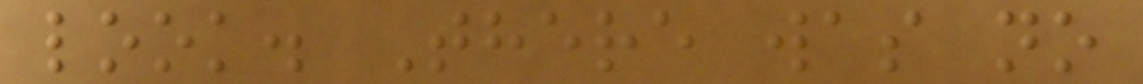look. There was no
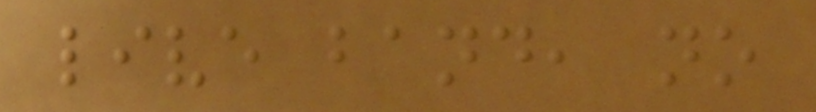live band, no
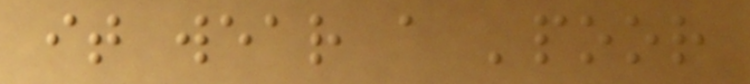it wear a 'poor
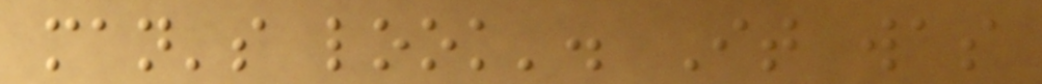man's look'. It was
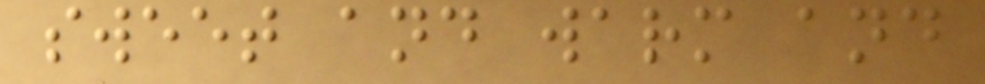sweet and warm and
